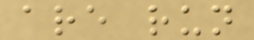are run
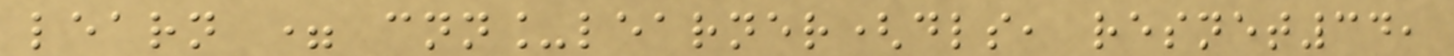learn = cnn_learner(dls, resnet34,
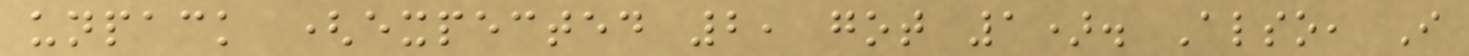unpack (expected 2, got 1). Also, I
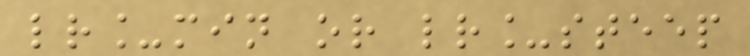lr_min or lr_steep
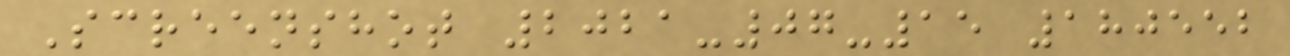Screenshot 2021-07-15 180552
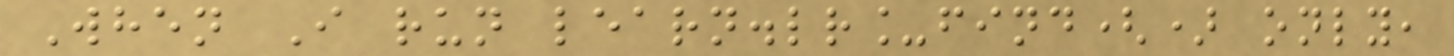When I run learn.lr_find() only,
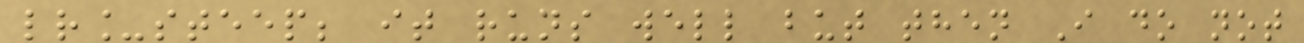lr_steep; it runs well but then I do not
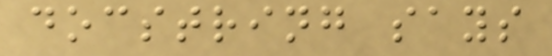docstring says
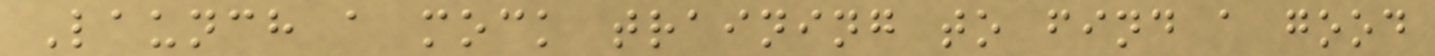Launch a mock training to find a good
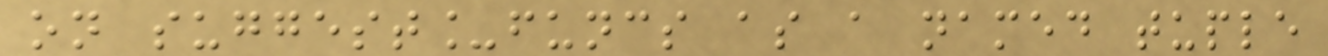on suggest_funcs as a named tuple
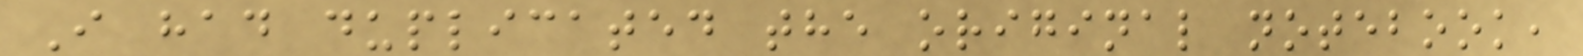I had duplicated the original notebook,
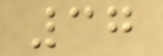37
